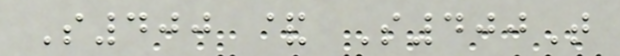S400 & S400T
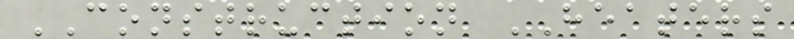CONSTRUCTION HEATERS
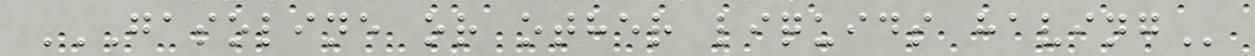GASOLINE OR OTHER LIQUIDS HAVING
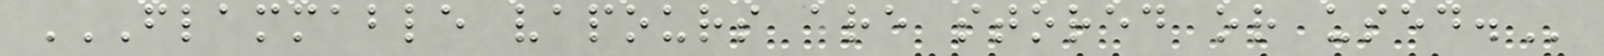FLAMMABLE VAPOURS ARE STORED OR USED.
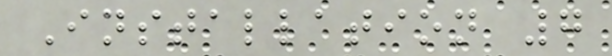Installation 7
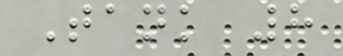Tank 8
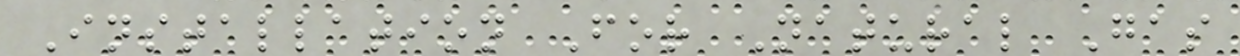Installation For Natural Gas
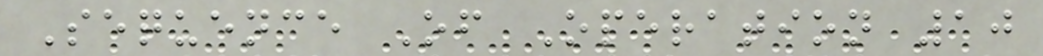Sequence Of Operation 10
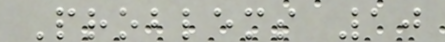Problems 10
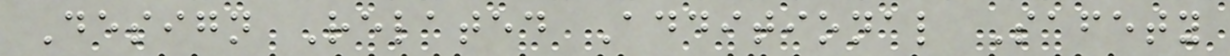Design Related Additional Safety
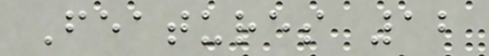Features 12
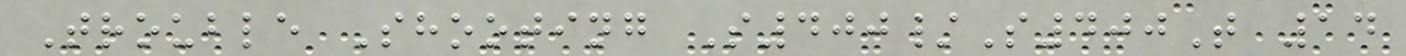Trouble Shooting S400/S400T 14
